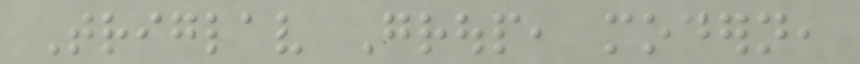Triglav Group, modern,
